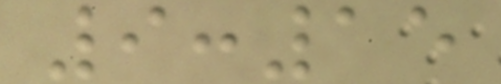9:15
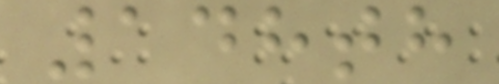148th
